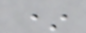*
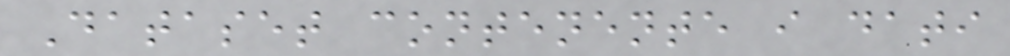Dataset contenente i dati
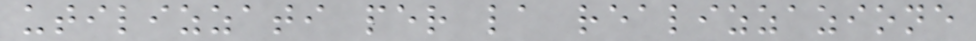utilizzati per la realizzazione
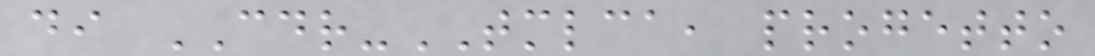di CDR-TMLCA, progetto
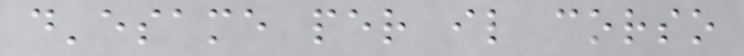d'esame per il corso
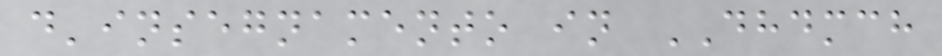d'insegnamento in DHDMCH
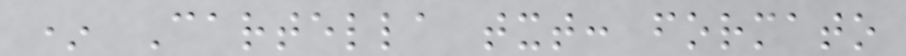* Cartella txt: formato
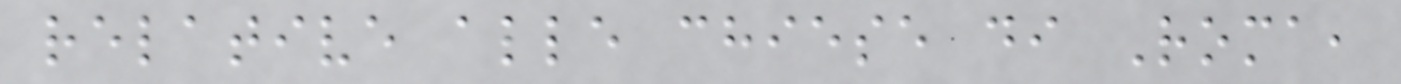relative alle chiese di Roma,
